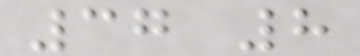37 8
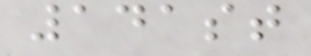141st
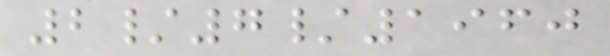2/7/1960
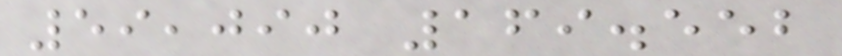59,090 169.552
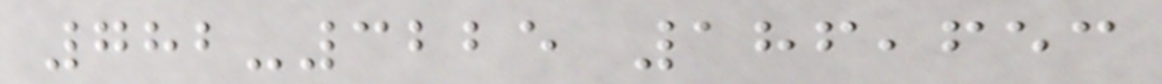782-3225 186,653
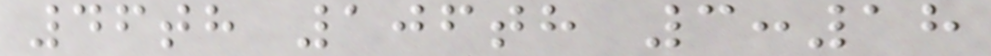46th 106th 3:18
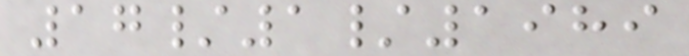17/1/1989
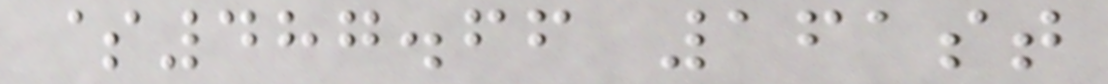$487.66 161st
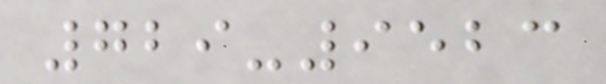729-9523
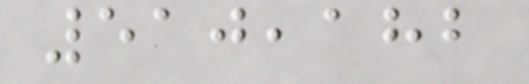510,182
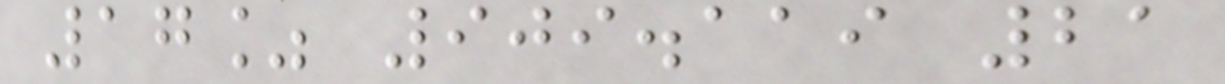17% 909.119 21
